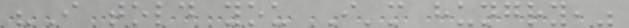"I told you I'm hungry,"
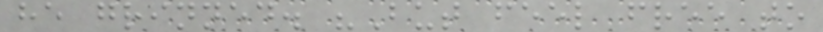he grinned. "But feel free to
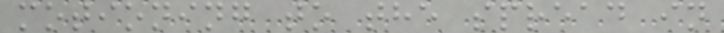motioning to the spread in
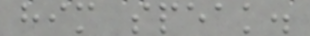him speak.
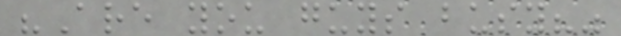"Are you guys busy?"
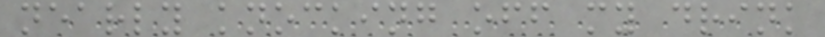nearly knocking off my drink
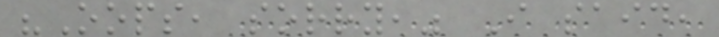"Oops, sorry," I said,
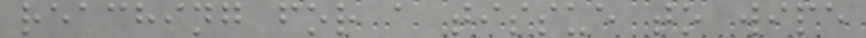reaching for a tissue to wipe
